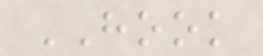HOOK
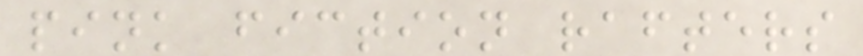pink fiction rafters
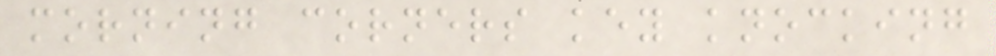morning corners key knocking
